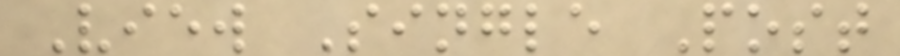View Single Post
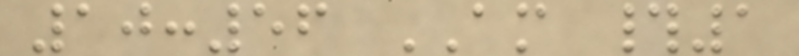10:56 AM #1
